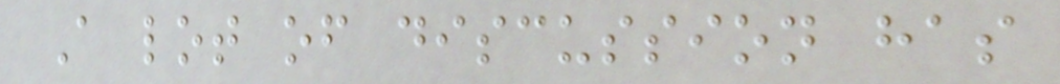A lot of discussion has
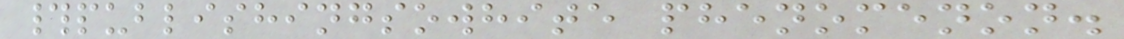#publishingsowhite phenomenon.
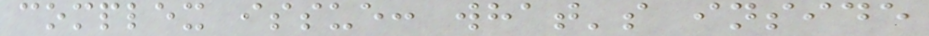complex issue: what's inside
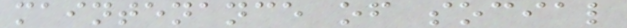maintenance of social
